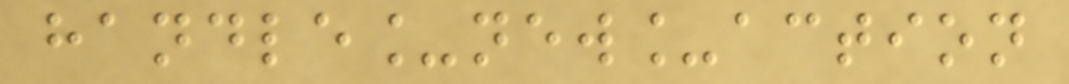handle_new_action
